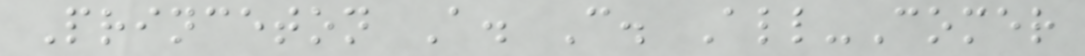Princeton A. C. All-Comer
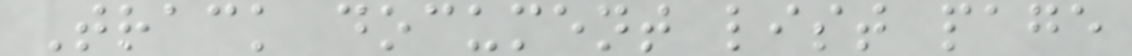Track document list page
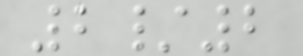2/2
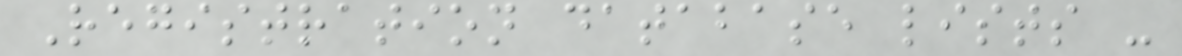Registration database lists -
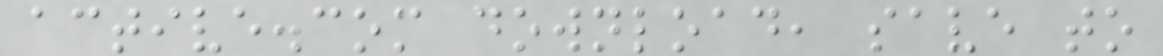active.com download, save to
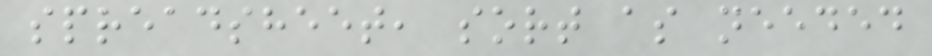spreadsheet, sort as needed
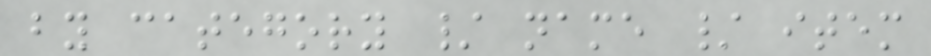by category / name / item
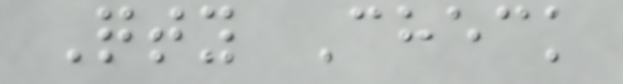Qty Check
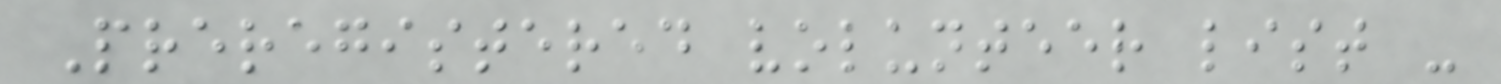Preregistered volunteer list -
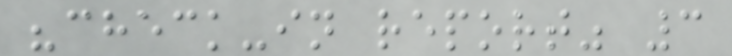"check-in report" 3
